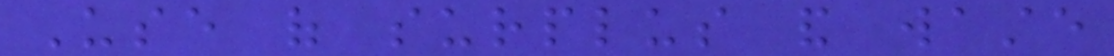Use of surplus and waste
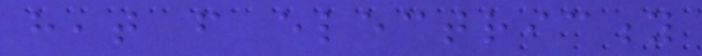heat from electricity
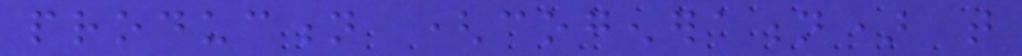production (cogeneration) that
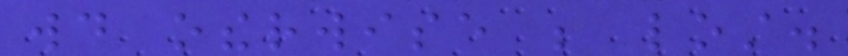would otherwise be lost.
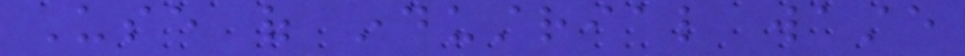Use of industrial waste
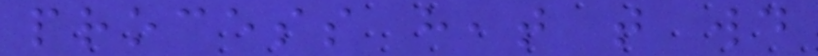process heat that would
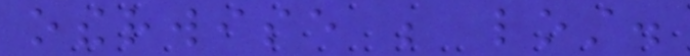otherwise be lost.
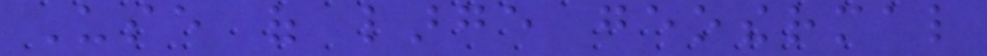Use of large geothermal
